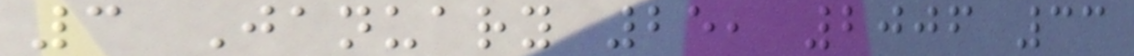3 January 25, 2006 33
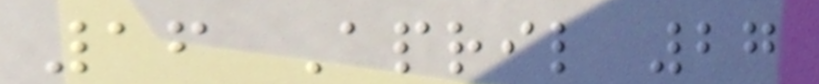16 April 27
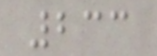233
